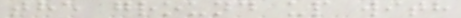the ground up with
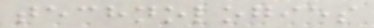technologies
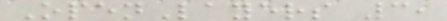OpenLayers 3,
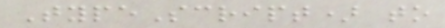TypeScript) to
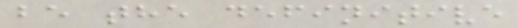be the definitive
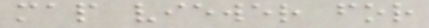map viewer for
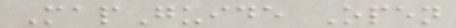MapGuide Open
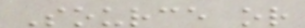Source or
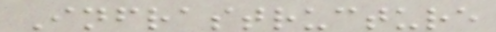Infrastructure
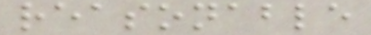reasonable
